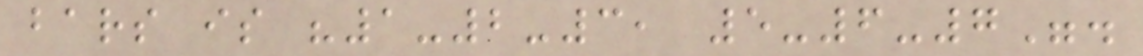bars is "1-2-3, 5-6-7".
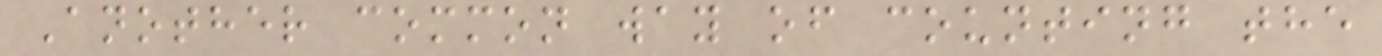Another common way of counting the
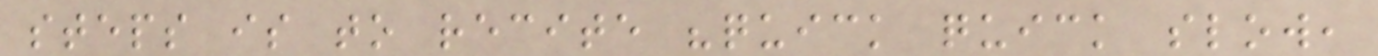steps is to recite "quick quick slow,
